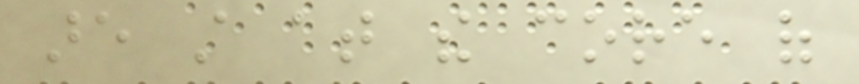are still at the core of
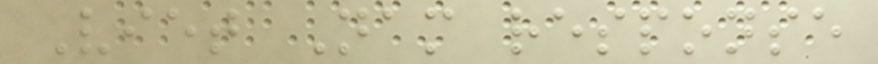Viet Nam response
